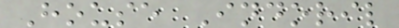House Indoril
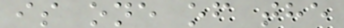is one of the
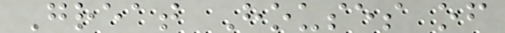Great Houses of
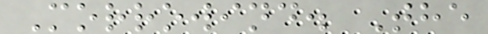Morrowind. The
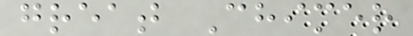great Chimer
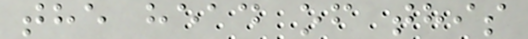the head of this
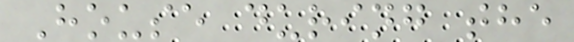House during the
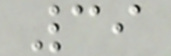39
